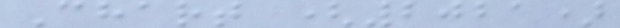Chart (2021)
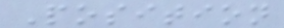Position
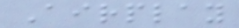Airplay
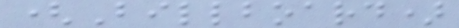(Billboard)
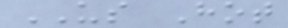US Hot
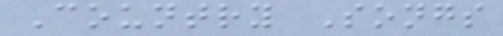Country Songs
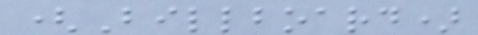(Billboard)
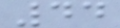44
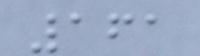161
